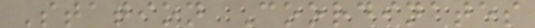Station Coordinates
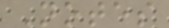Notes
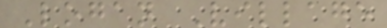Logan Village
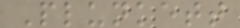Plunkett
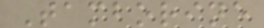Tamborine
